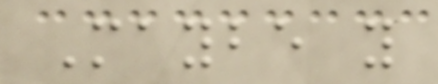Maybe you
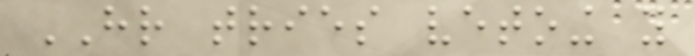HR tries vetoing you
